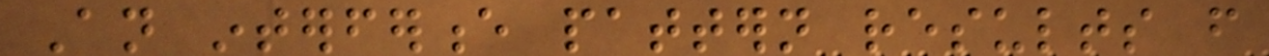An interference pattern results from
